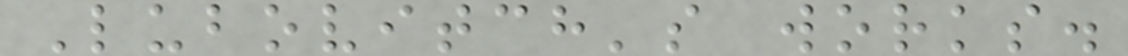Lubovitch's works.
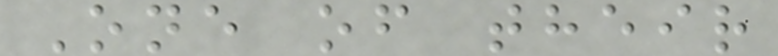One of their
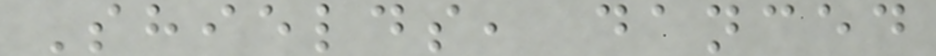Shields, danced
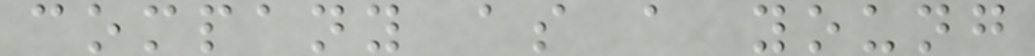company as a young
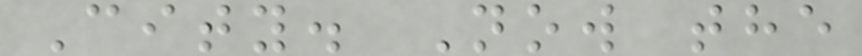City. Now the
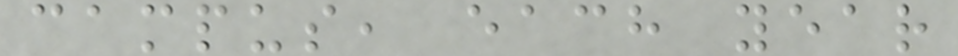campus, each year
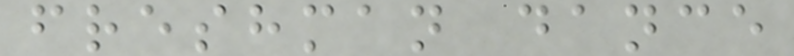freshman dance
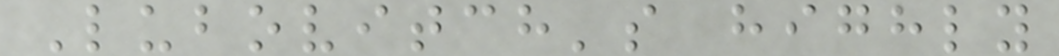Lubovitch's highly
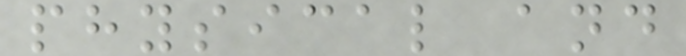physical and
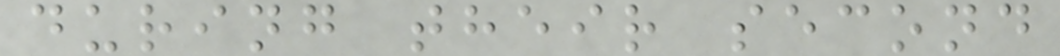during their second
